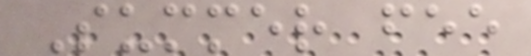Summer fee
